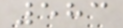583
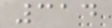314
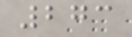273
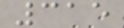315
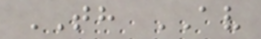TH AV
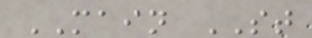MAIN ST
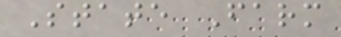State Farm
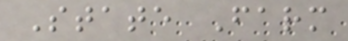State Farm
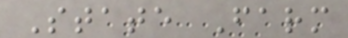State Farm
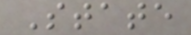State
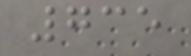735
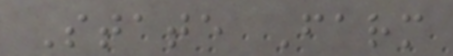State Farm
